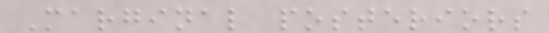Marginal posteriors
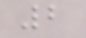2
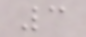3
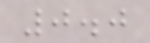0.0
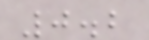0.2
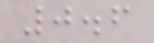0.6
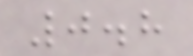0.8
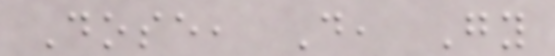Dose, D, Gy
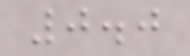0.0
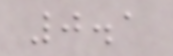0.1
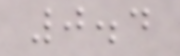0.4
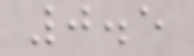0.5
